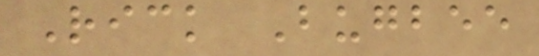Rick Bugbee
